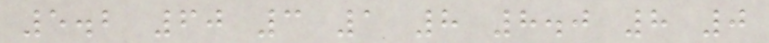5.2 60 3 1 8 8.0 8 0
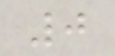0
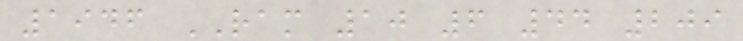1946 RAM 10 6 44 209
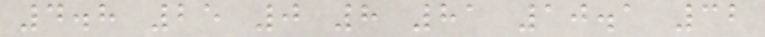4.8 25 0 8 81 10.1 32
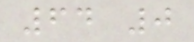64 0
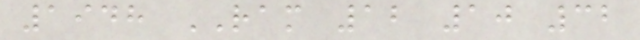1948 RAM 12 10 32
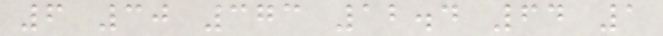6 30 373 12.4 64 1
